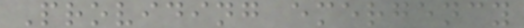Providing emergency
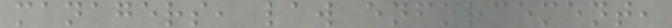managers, law enforcement,
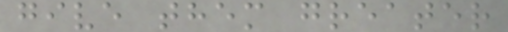give them greater
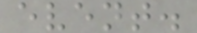event.
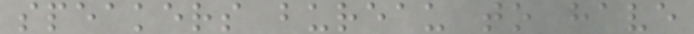speakers bureau to have
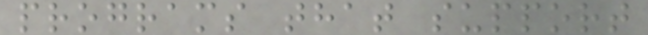programs that support
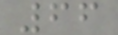66
